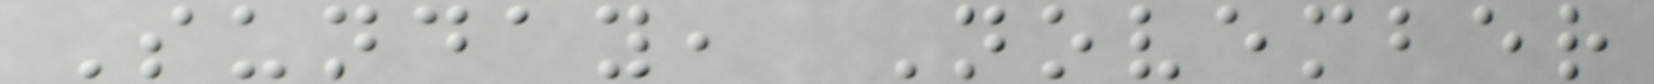Sunday, November
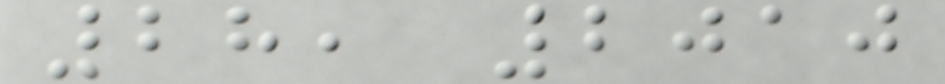28, 2010
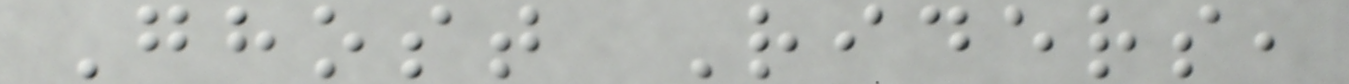Ghost Riders,
